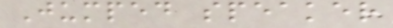Jumped speaker
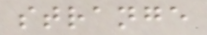strange
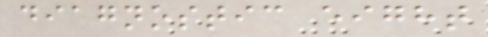diagnostic eight
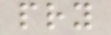pry
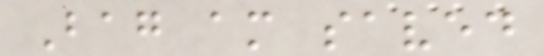Bag am saved
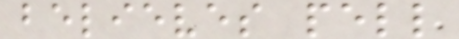believes pell
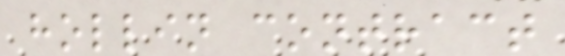hollin contract
